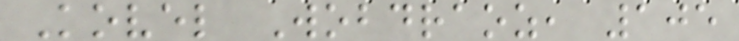Kovel Wobdraoz, 105
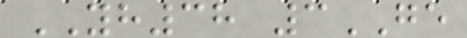YH38 3GE
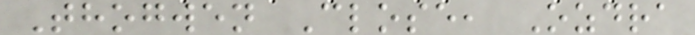Thogwen Close, Ozdra
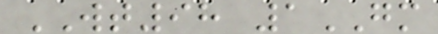WT98 1GM
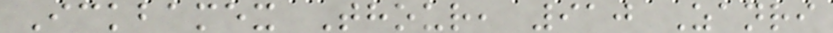Ickbamex Thour, 910 Zanri
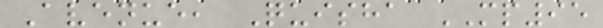Avenue, Quisha MP95
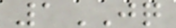1JQ
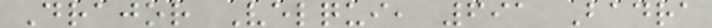Drajor Velqui, 691 Badra
